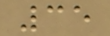35
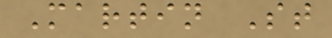Martin St
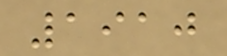1910
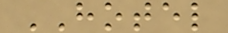HOTEL
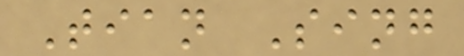Tian Sing
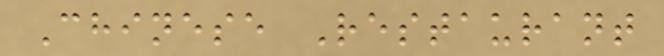Chinese Restaurant
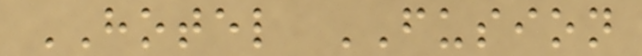HOTEL FUSION
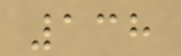138
